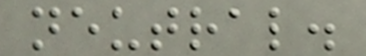neutral.
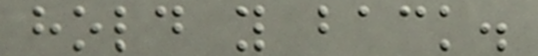hold you back.
